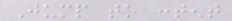Jump to content
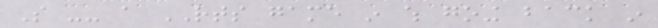So -- a RTS game in which going back in
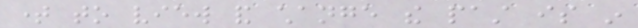time to view and change the past is in
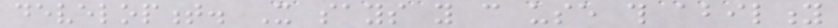development. It says you can use this ability
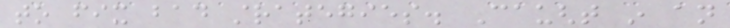to fix bad strategies. Caught in an
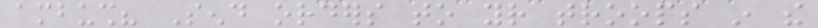ambush? Send orders to your troops in the
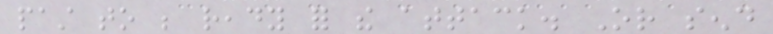past to be ready for the attack. Or send
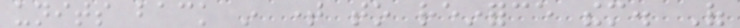units back in time to reinforce them. Of
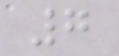7
